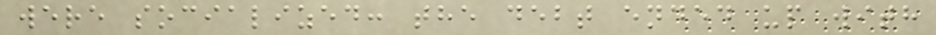were socialized: the debt ended up with
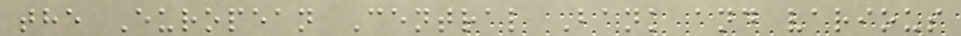the European Central Bank and various
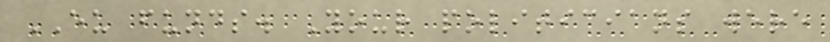EU funds. Your politicians were
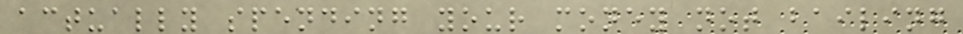actually spending your money not bailing
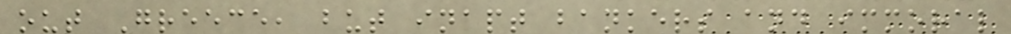out Greece, but inapt bankers and immoral
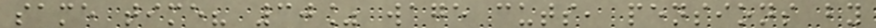same time? 30% wage cuts, pensions by
